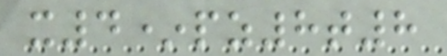x4*pz8t8
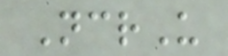NcrU
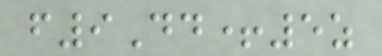f9Dd+5z
